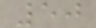50
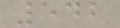542
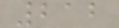212
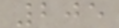205
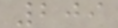209
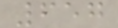657
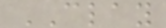CLAY
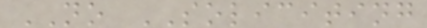NO SOLICITING
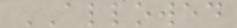ALLOWED
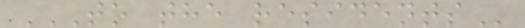TO THE RESIDENTS
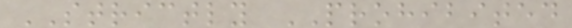STRICTLY PROHIBITED
